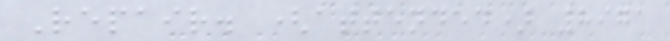Repair. (attended) 8971
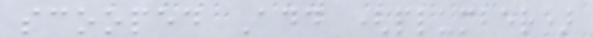scooped Add (plumber)
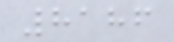8186
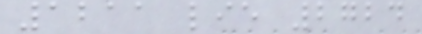1211 lie 2724
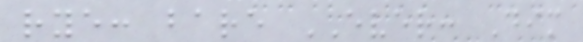rye: bare EVER: Dim
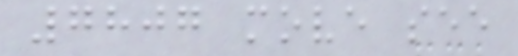7807 move see
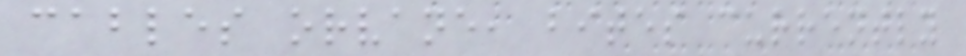cables orvane, bites currently
